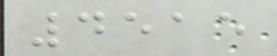4515
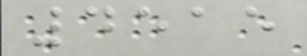4515
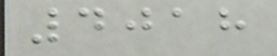4018
